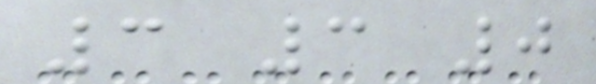3 3 0
